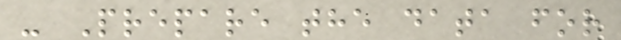- Prepare the data for
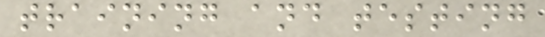training and testing
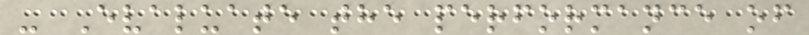- Evaluate the performance of
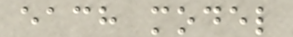each model
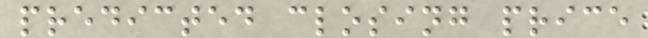predicted closing price
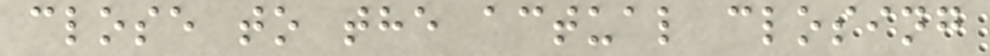close to the actual closing
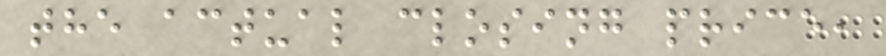the actual closing price,
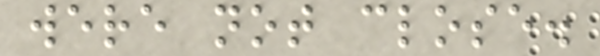were not close.
